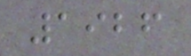1926
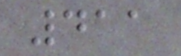411
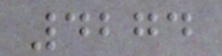4274
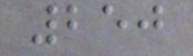250
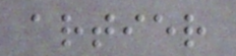artier
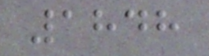1848
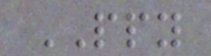PPY
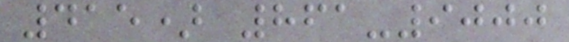415) 861-9000
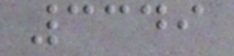3349
